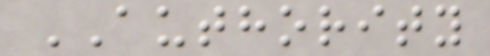AUTHORITY
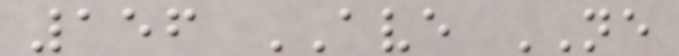156 AVE NE
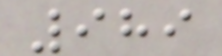989
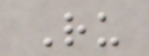Ru
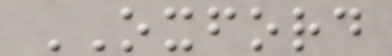OXFORD
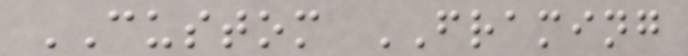CUSTOM FRAMING
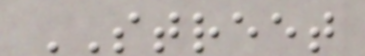STREET
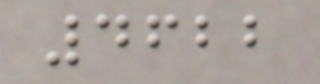4622
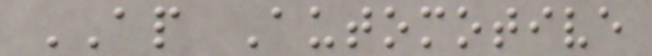AP Automotive
